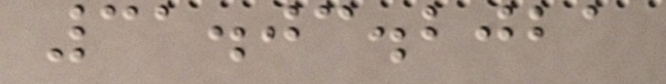31.03.2021
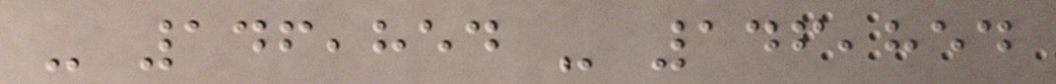- 146,854 - 146,854
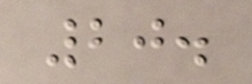20.
